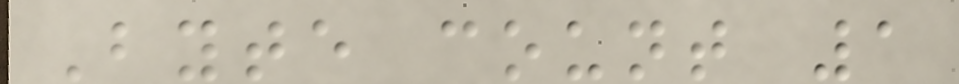Byte count 1
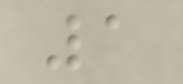1
